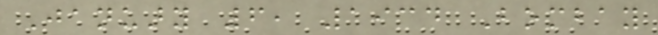January 6, 1934 Bombay
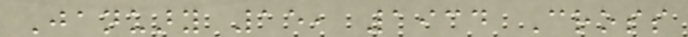January 15, 1934 Cross
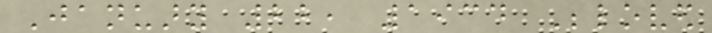January 22, 1934 Beloved
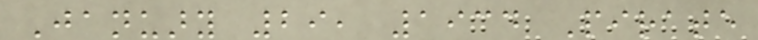January 29, 1934 Pirate
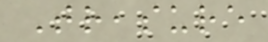Treasure
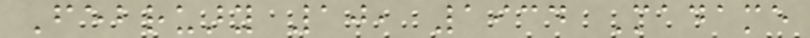February 10, 1934 Madame
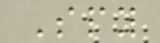Spy
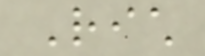Rich
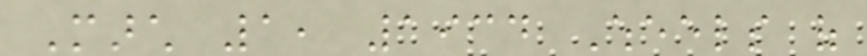March 1, 1934 Wheels of
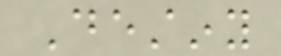Destiny
